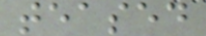teased
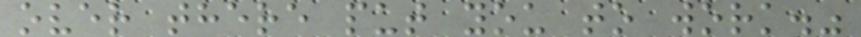over there put you to work."
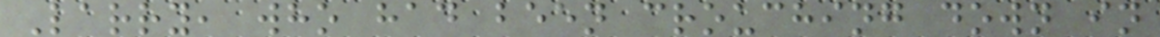Larry, who had been crouching down in
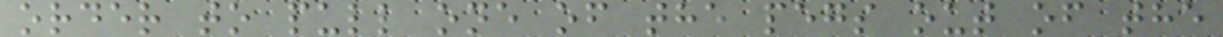order to pull one of the pegs out of the
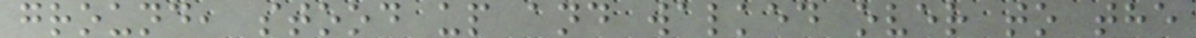ground, stood up and walked over to the
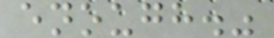enough."
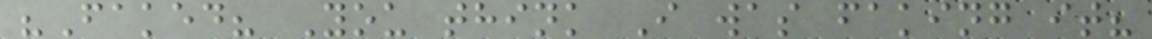"Faked? You think I was faking it?
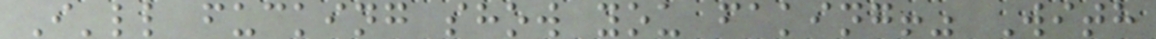I'll fucking show you faking!" With
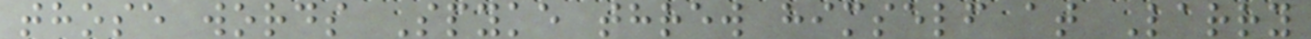those words Spyke threw himself at Larry
